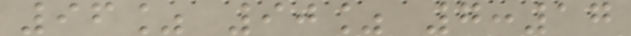96% 90% 7:17
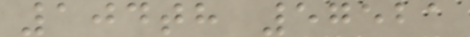104th 57521
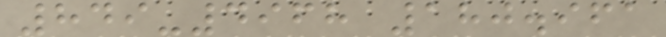849-4968 180.961
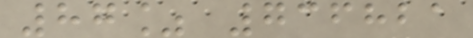87% 736821
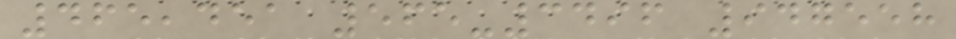465,451 565-3496 947558
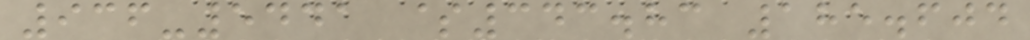936-5441 $343.83 185.604
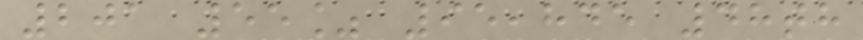201 55% 95,845 48th
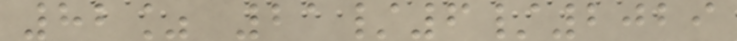82% 21/6/2029
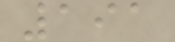191
